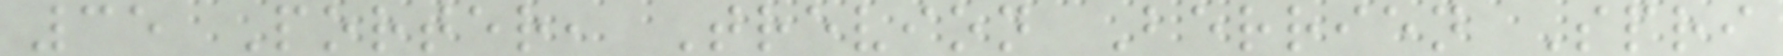35 Porter, Trevion Berrien Spri
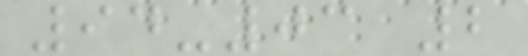94-03 2
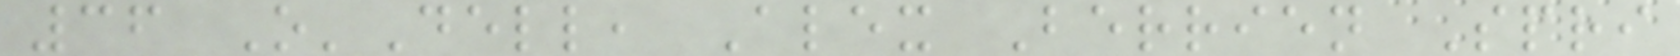36 O'Dell, Alex Berrien Spri
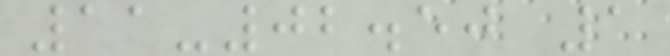11-02.50 1
